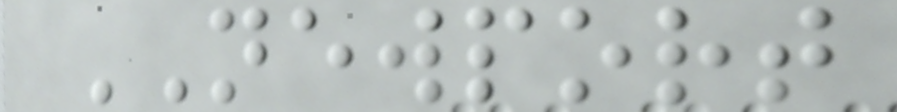NEWPORT
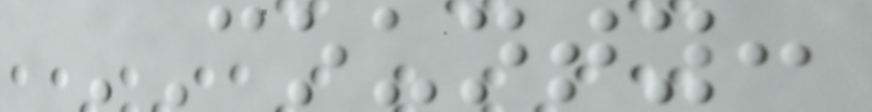COUNTY:
